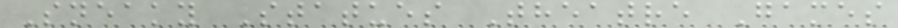Sneaky Statues Theatre Games
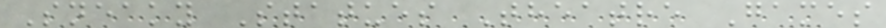Sneaky Statues Theatre Games
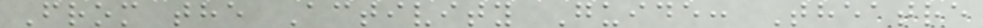From the Activity Guide: Theatre
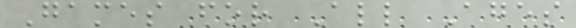Games for All Ages
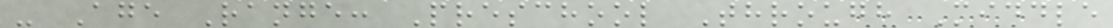- Age Range: Preschool Through Middle
